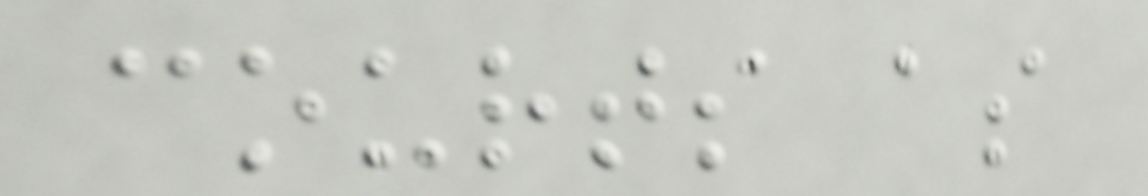courts as
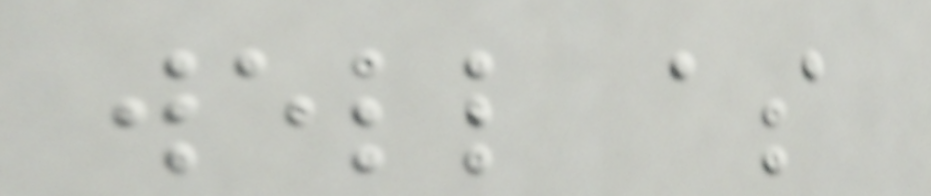well as
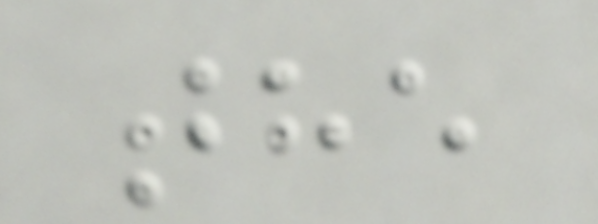the
